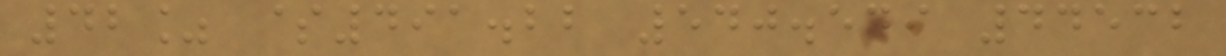42% $491.22 540.549 44532
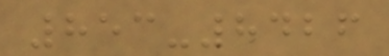853-8426
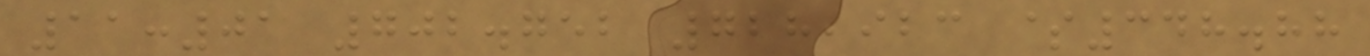11:01 702.752 728,923 $348.88
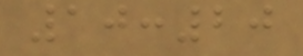10:20
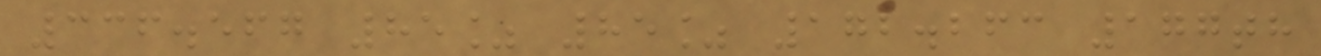336.567 85% 85% 172.263 177th
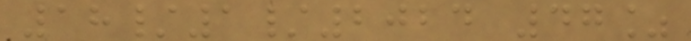18/1/2024 47%
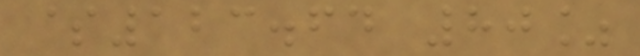$123.64 80%
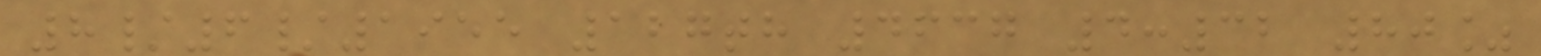8/6/1955 127th 4637 4:32 80%
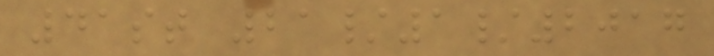41st 21/1/2017
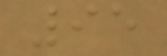95
